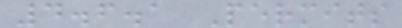4.6.1 Permits
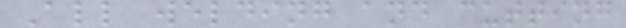All welding and cutting
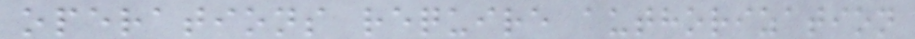operations require authorization
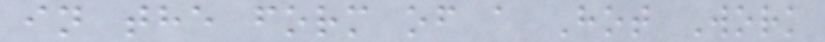in the form of a Hot Work
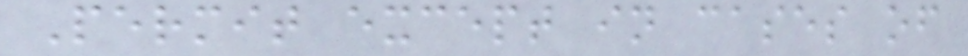Permit except in cases of
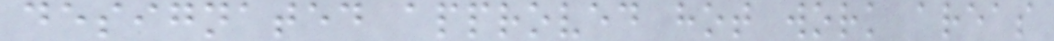designated approved hot work areas
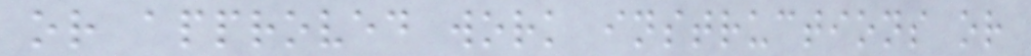or approved work instructions or
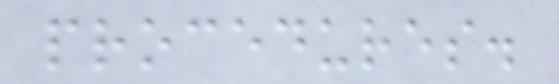procedures.
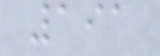191
